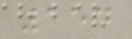154
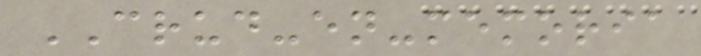CRUD-en-memoria
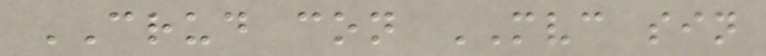CRUD con MVC sin
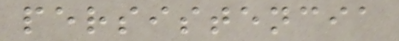persistencia
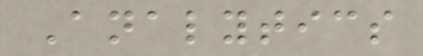Analytics
